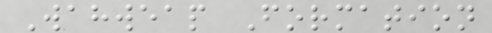Wahweap Formation
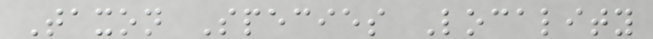Taxon Species Locality
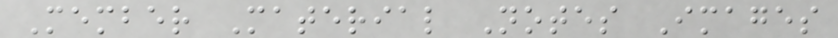Member Material Notes Images
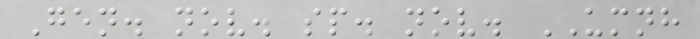Gen. nov. sp. nov. UMNH
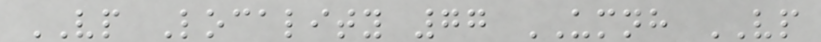VP Locality 77 UMNH VP
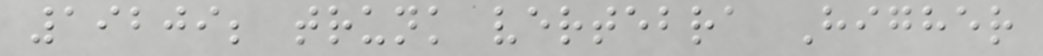19209; trunk vertebra Higher
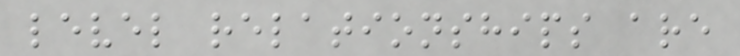level relationships are
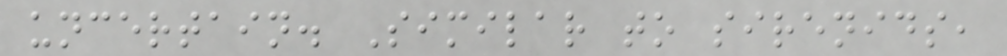uncertain. Similar to sirenids,
